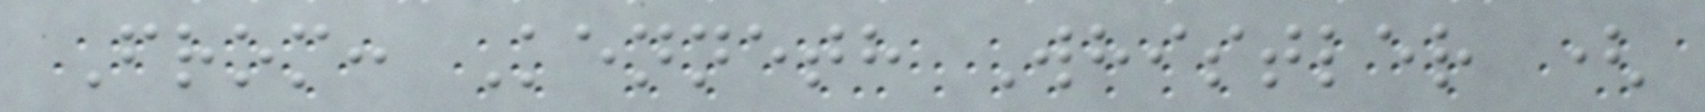From: Kenneth Whistler (
